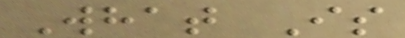What Is
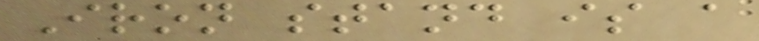Iron stand is a
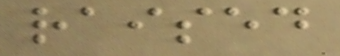raised
